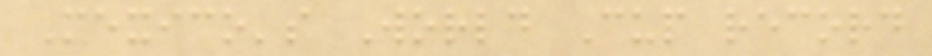Mexico's World Cup record
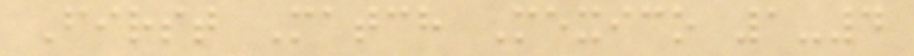First Match Mexico 1-4
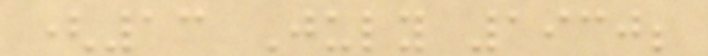(13 July 1930;
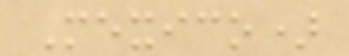Mexico)
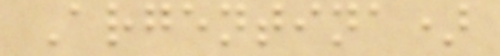Argentina)
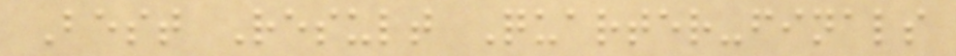Best Result Quarter-finals
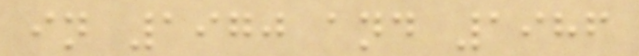in 1970 and 1986
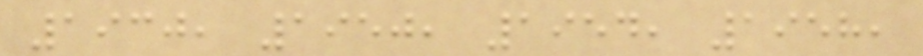1930, 1950, 1954, 1958,
